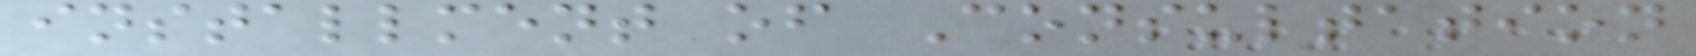installment of Consultation
